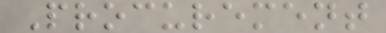Procurement
